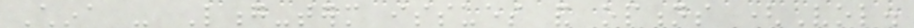China - Long-term issues and options (Vol.
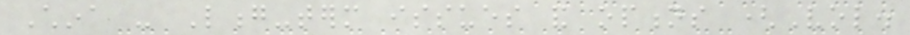China - Long-term issues and options (Vol.
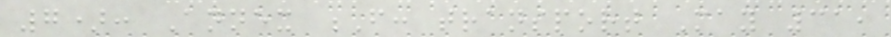7): Annex F: transport May 31,
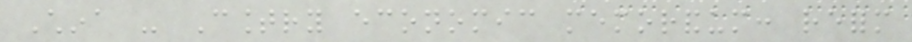China - Country economic memorandum: reform
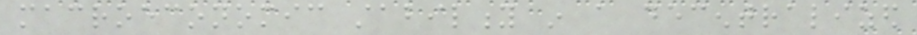macroeconomic stability in a decentralized
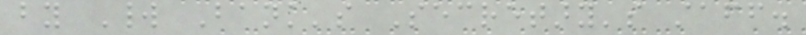by World Bank's Secretary's staff.
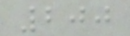200
